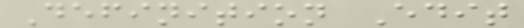Definition Edit
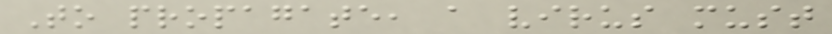To propagate, a virus must
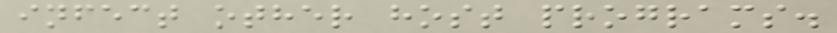infect other host programs.
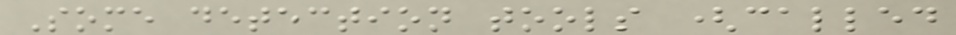Some detection tools (called
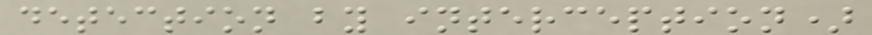detection by interception)
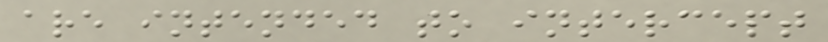are intended to intercept
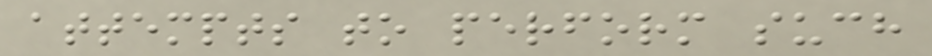attempts to perform such
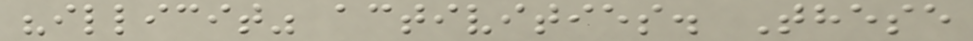"illicit" activities. These
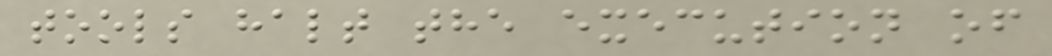tools halt the execution of
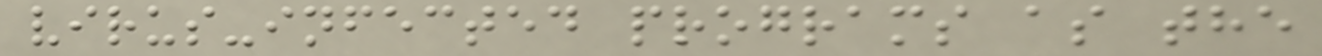virus-infected programs as the
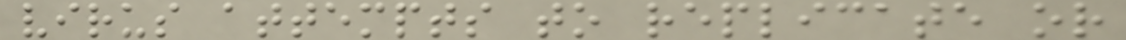virus attempts to replicate or
